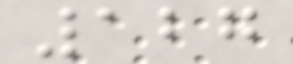127
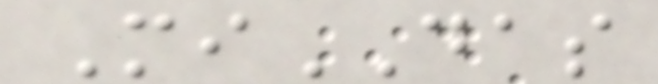MiDAS
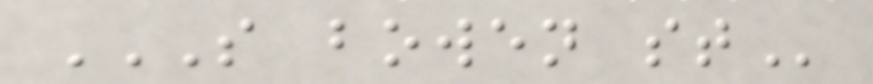S BOWEN ST
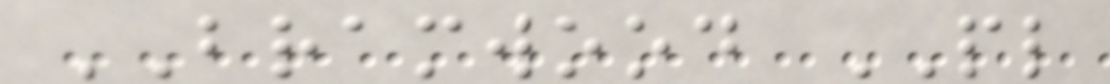BRAMWOOD PL
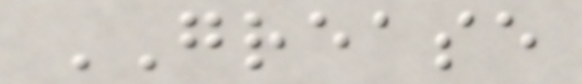GREASE
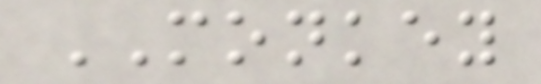MONKEY
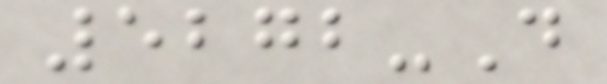5272-D
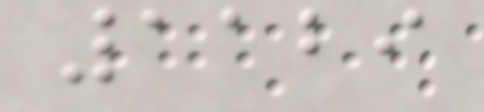1129
